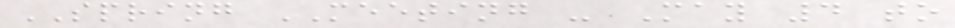SPRING MEETING - May 4 to
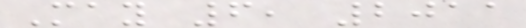May 6, 2011
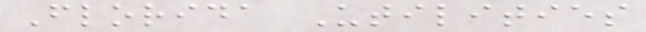Florida Utilities
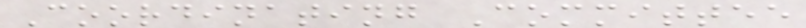Coordinating Committee
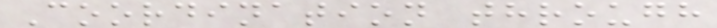Coordination through
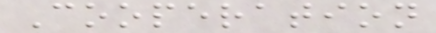Cooperation
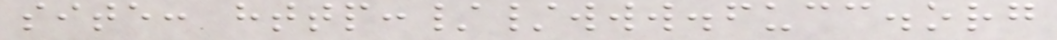site: http://www.fucc.org
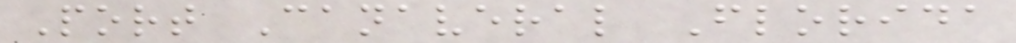Port Canaveral Florida
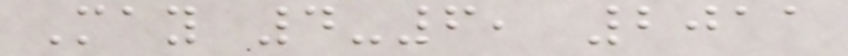May 4-6, 2011
